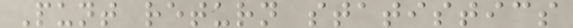Punt return statistics
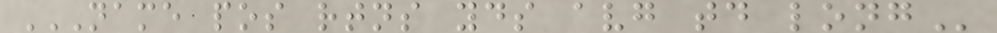NAME POS RTNS YDS AVG TD LONG
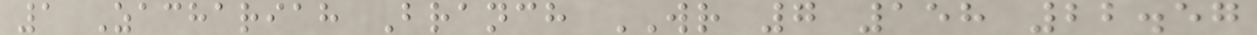1 Zachariah Branch WR 7 158 22.57
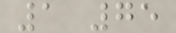1 75
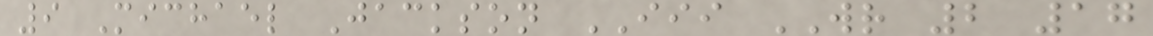9 Michael Jackson III WR 2 17
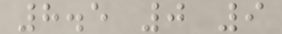8.5 0 9
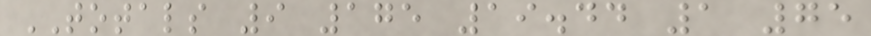TOTALS 9 175 19.44 1 75
